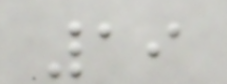19
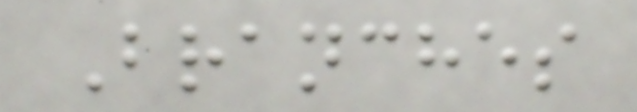Branches
